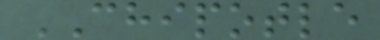CHIPOTLE
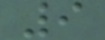9
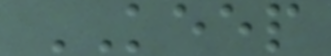KEEP
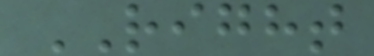RIGHT
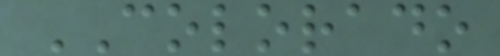COLORADO
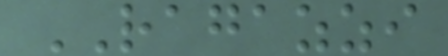RAGAZZI
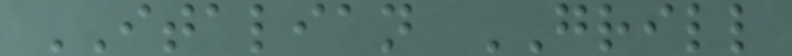ITALIAN GRILL
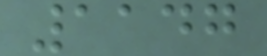1147
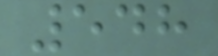548
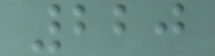220
